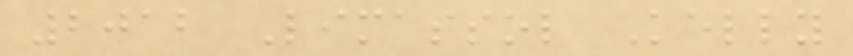2012 Limassol Kelly
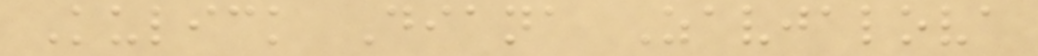Kulick Diana Zavjalova
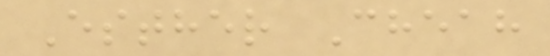Esther Cheah
